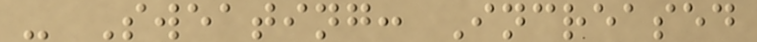- Sweating: Increased
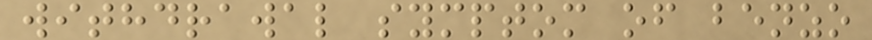withdrawal symptom of benzo
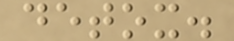detox.
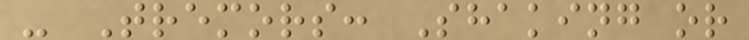- Tremors: Shaking or
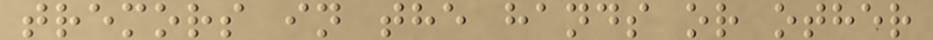tremors in the hands or other
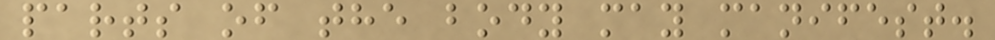parts of the body may manifest.
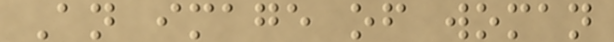An image of woman
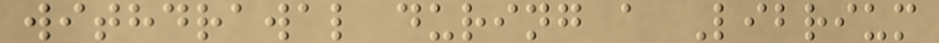withdrawal during a Librium
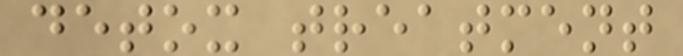detox treatment
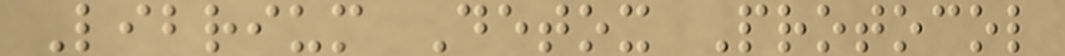Librium Detox Protocol
